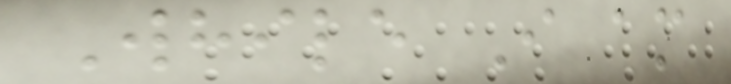While I am
